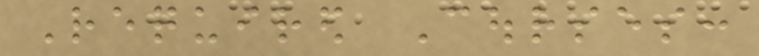Required Courses:
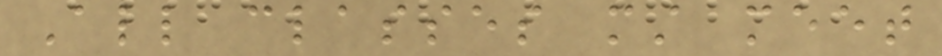All classes must meet
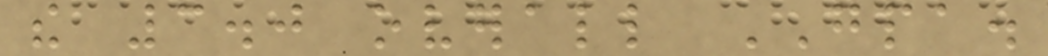the 3.0 overall GPA.
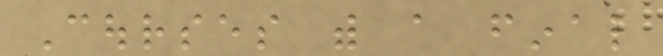Courses with a final
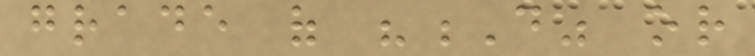grade of "D" or
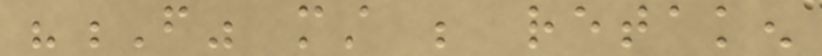"F" must be retaken
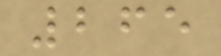265
